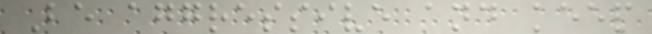Be aggressive and keep
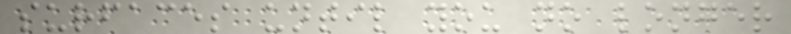surfaces until you no longer
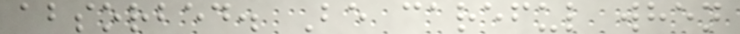absorbed. Be careful when
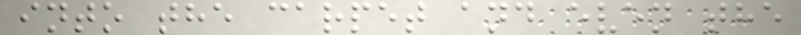into the carpet and even the
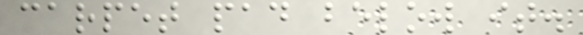carpet pad below it.
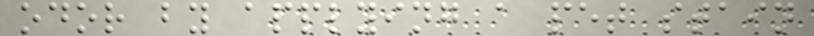odor by applying a pet stain
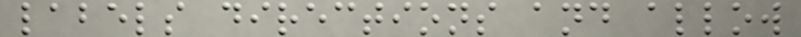labels directions and allow
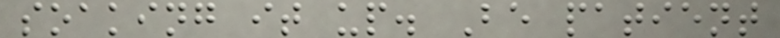soaking it up. Be patient
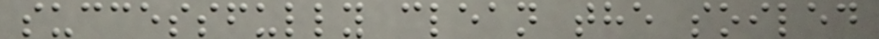successfully clean the soiled
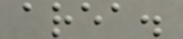area.
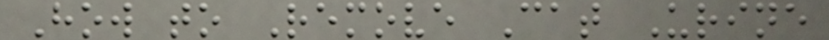How to Remove Cat Urine
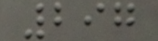297
